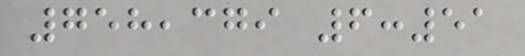758,379 6:51
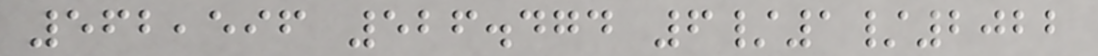562,596 526.474 6/1/2022
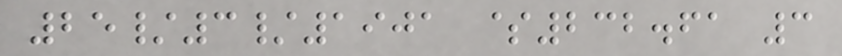25/3/1901 $232.61 3
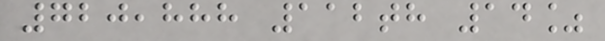720,888 112th 14%
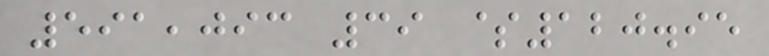591,093 39 $120.95
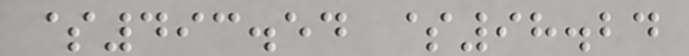$493.54 $98.24
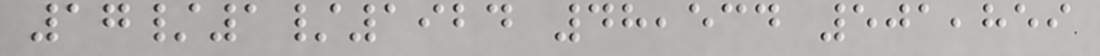17/1/1924 48,534 501,859
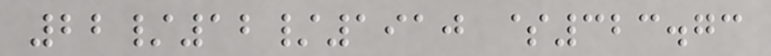22/12/1910 $323.73
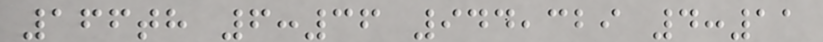166th 6:36 944,329 4:11
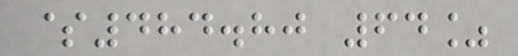$484.80 64%
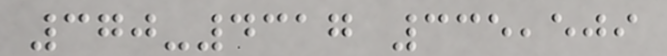370-4317 335,509
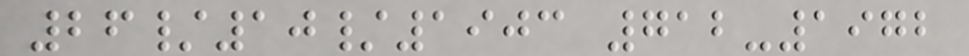26/10/1903 712-1972
